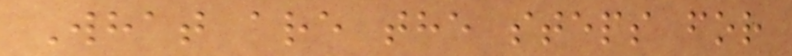What are the steps for
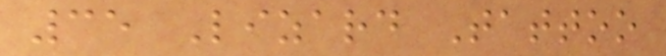35 Lizard Tattoo
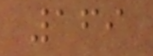169
